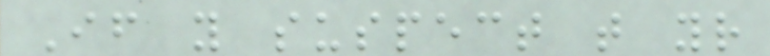If you suspect that your
